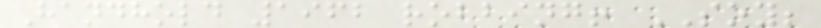Handhold 1962 robbing! SOY;
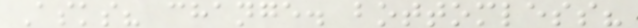Asks? change. bottomless?
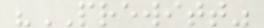"PREWITT"
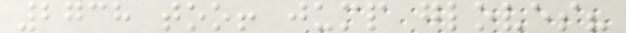2738 too! jump gloves?
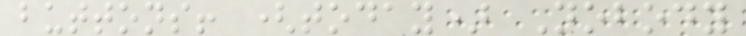buttons! (today) Nobody
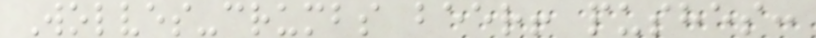Wolves-crumbs beer! pushes:
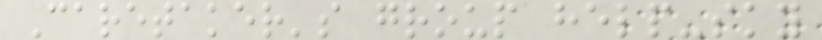Caretaker's group help-sky
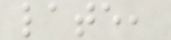late,
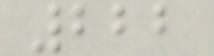222
